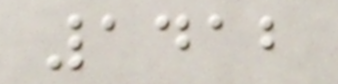1412
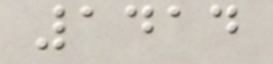1414
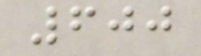600
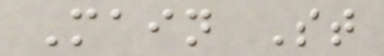Main St
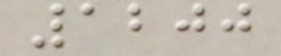1200
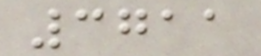3711
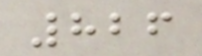826
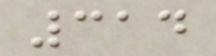314
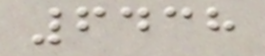6438
